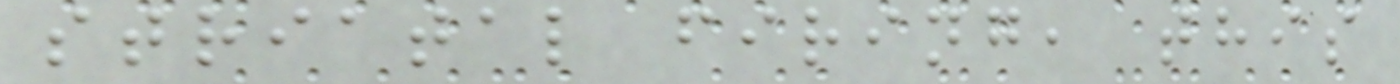striatal firing, this
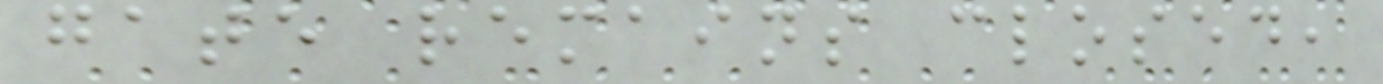gate remains closed,
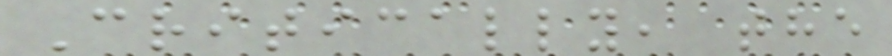Critically, the
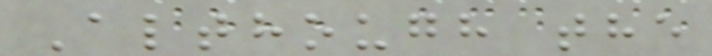Although the
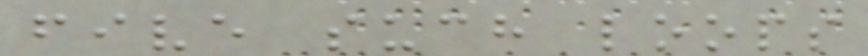five such loops
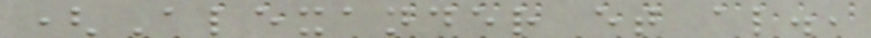(Alexander et al.,
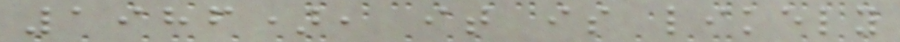1986), it is likely
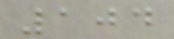104
